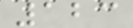123
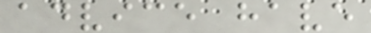advice have
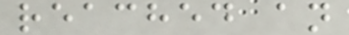reached an
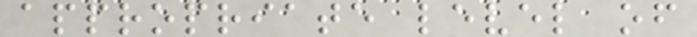appropriate level of
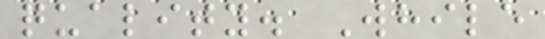quality. While
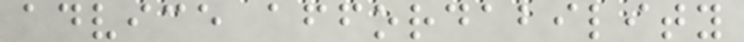advice affordability
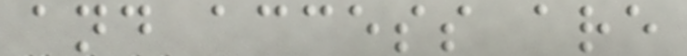and access are
